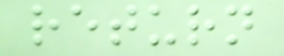return
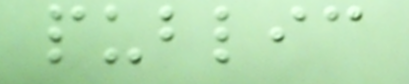public
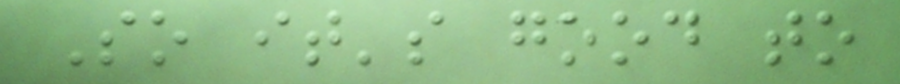So it's good to
